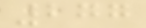277
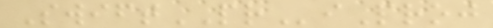SwiftPRiProj
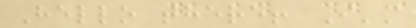Hello there! I'm
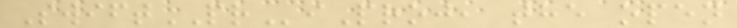SwiftPRiProj, the open
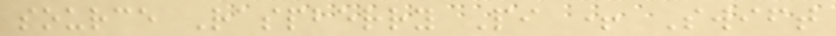source Raspberry Pi + Swift
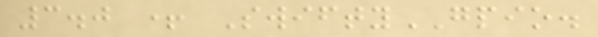3.0 + SwiftyGPIO.
